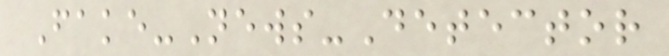Fake-News-Detector
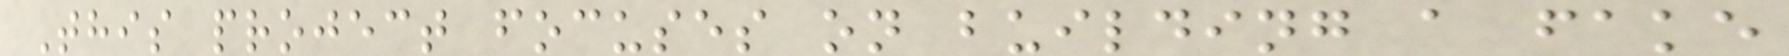This project focuses on building a fake
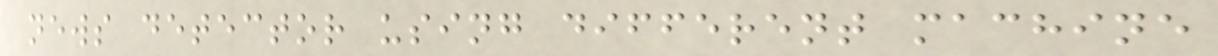news detector using different machine
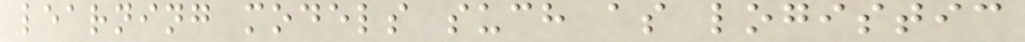learning models such as logistic
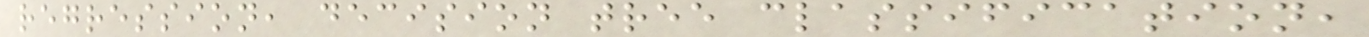regression, decision tree classification,
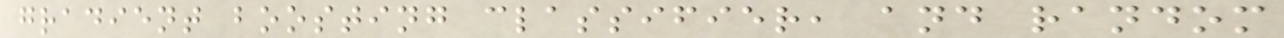gradient boosting classifier, and random
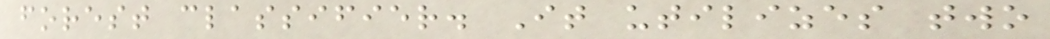forest classifier. It utilizes two
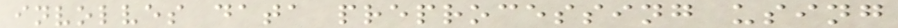involves data preprocessing using
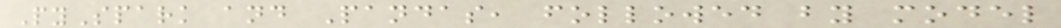PySpark and Pandas, followed by model
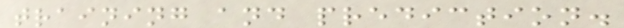training and prediction.
